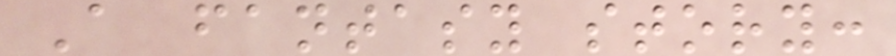A fantasy story:
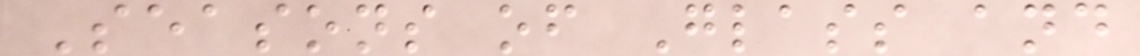Seasons of Glass and
